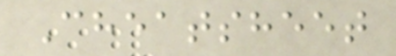Cheatsheet
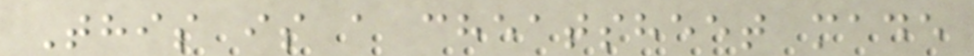This is a cheatsheet made
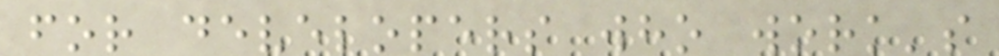for developers who work's
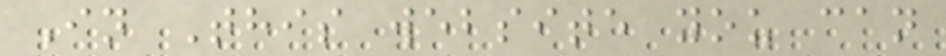In This website you can
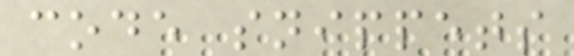code snippets
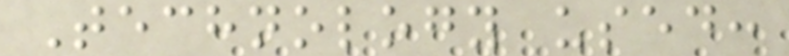Technology used:
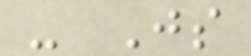- Js
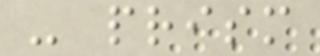- prism
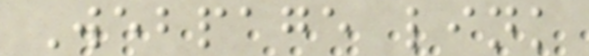Webpage link
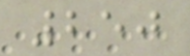250
